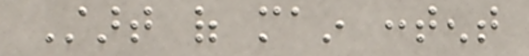Start of main content
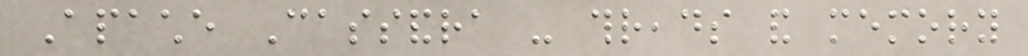Apache Cassandra - threads and memory
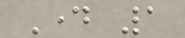Day 1
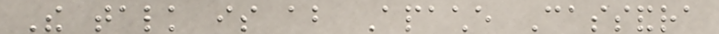The talk is about Apache Cassandra
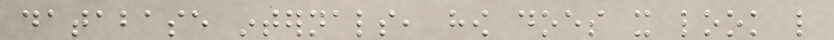database internals, how does it look like
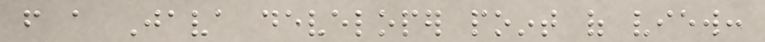from a Java developer point of view:
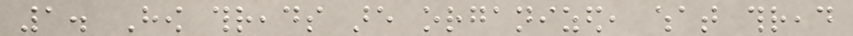1. How threads are organized, what thread
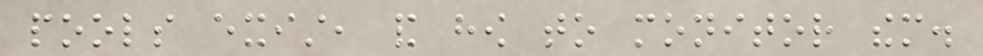pools exist, and how to monitor them.
